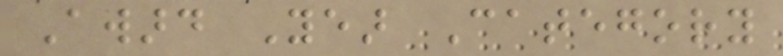Award Year Category
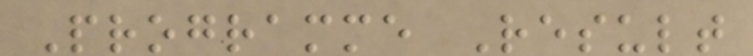Programme Result
